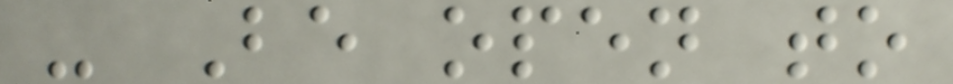- Be open to
